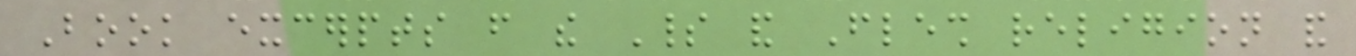Book excerpts from the Spirit and Flesh religion and
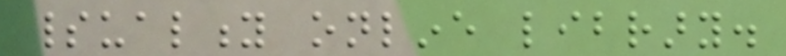spirituality online library.
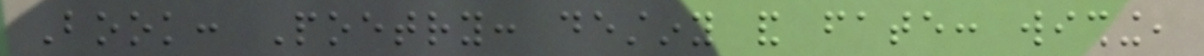Book: Poetry: destiny and fate: wishing,
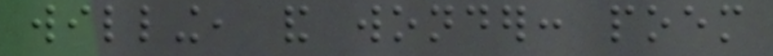willing, and wonder: poem
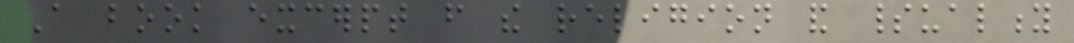A book excerpt from the religion and spirituality
